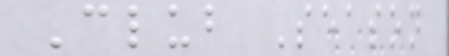Club Season
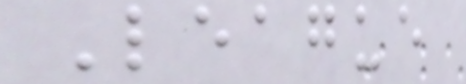League
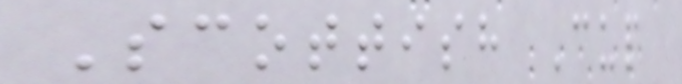Scottish Cup
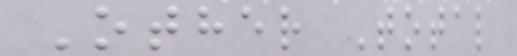Other Total
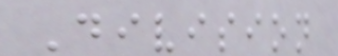Division
